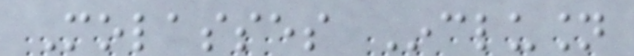Molasses Inclusion
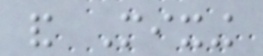and Mixing
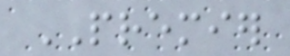PREMIER
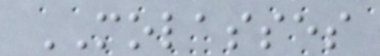MOLASSES
